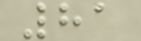81
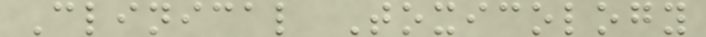Clinical Toxicology
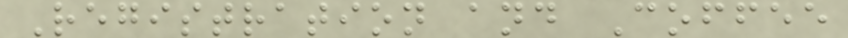Registration and Coffee
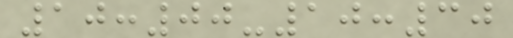10:00-10:30
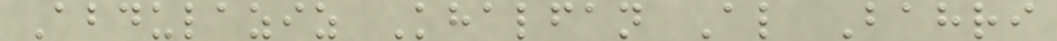Abdulaziz Khalfan Al Bahri
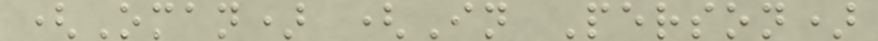(Oman) (In Person)
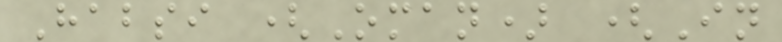Habsi (Oman) (In
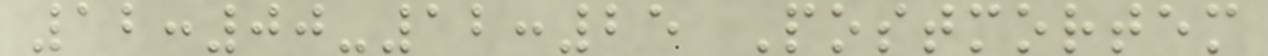12:00-12:25 Postmortem
